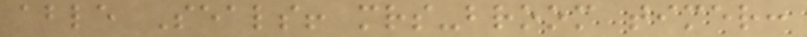able Seals! mrs-broom timer:
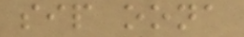sip oona
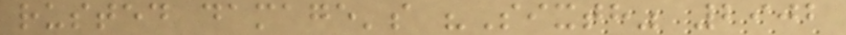rusted damage's "Sixth" 2902
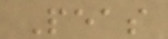Peas
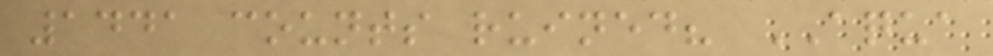1441 counts ruined? AQUA
